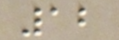12
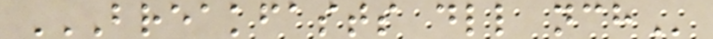BREAKFASTS DLL NCH
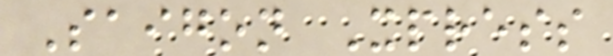Saigon Xpress
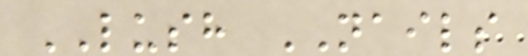LUSH NAILS
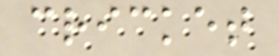cricket
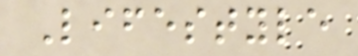Lifestyle
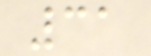31
